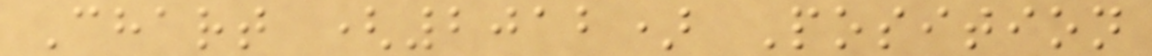Chart (2012) Position
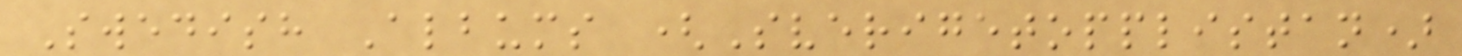Swedish Albums (Sverigetopplistan)
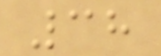38
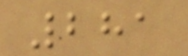281
